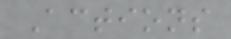Actions
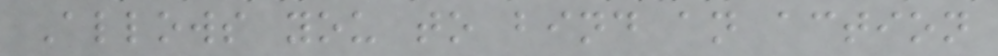Allows you to bind an action
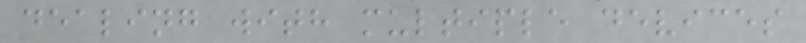dealing with multiple devices
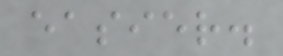easier.
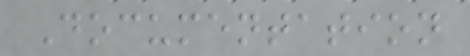Documentation
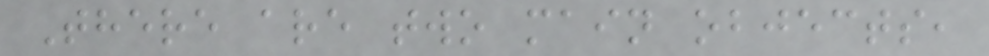There are two main objects,
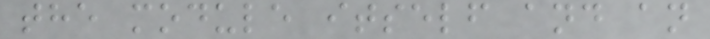the module itself and an
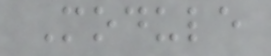Module
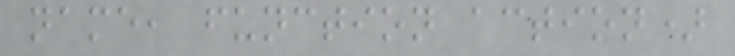name, function action)
